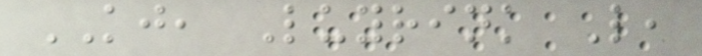KJ, Luyrink L,
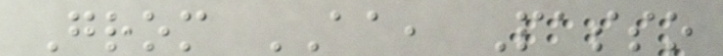Grom AA, Passo
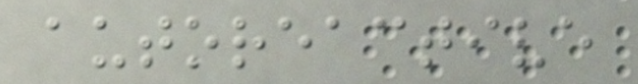autoreactive
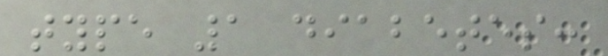type 1 diabetes:
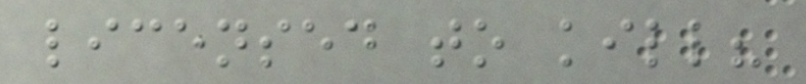licensed to kill?
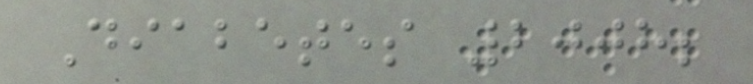Diabetes 2008;
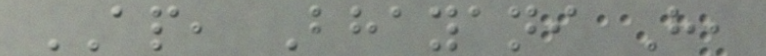AP, Bhayani H,
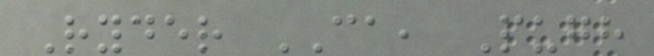Ryder CA, Pugh
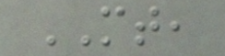MT,
